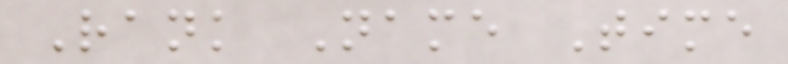Rank Name Time
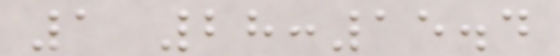1 28:15.4
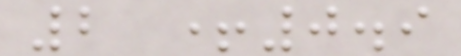2 +0.9
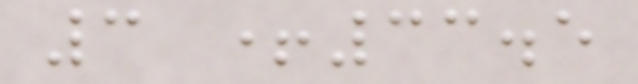3 +33.5
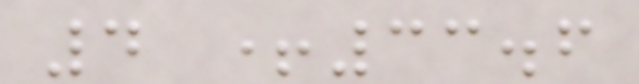4 +33.6
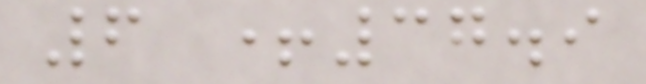6 +37.9
